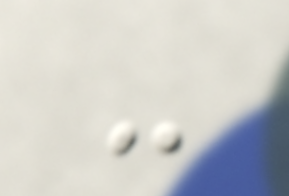-
